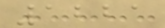1221
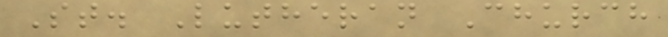St. Lutheran Church
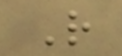R
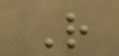R
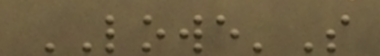LOWE'S
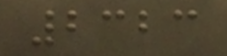2323
